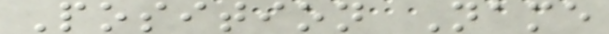Position Name
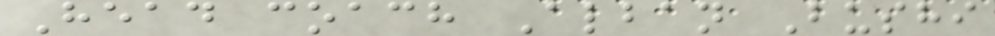Head coach Alban Bushi
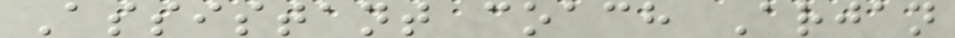Assistant coach Arjan
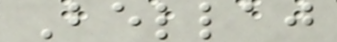Bellaj
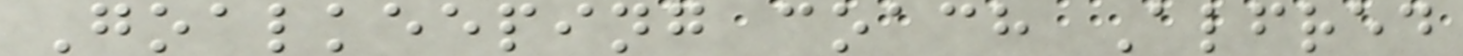Goalkeeping coach Alfred
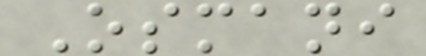Osmani
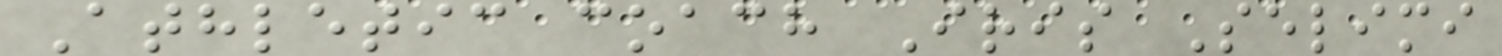Athletic coach Iris Selimi
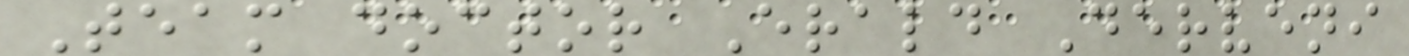Team doctor Erald Derveni
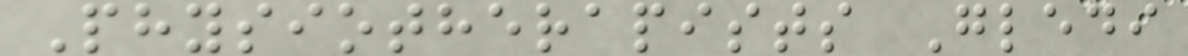Physiotherapists Gledi
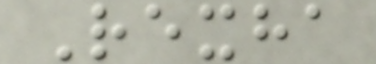Rexha
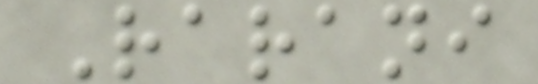Rarani
